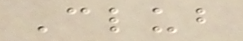Club
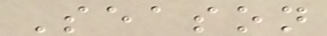Season
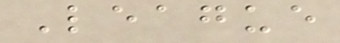League
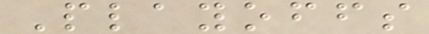Playoffs
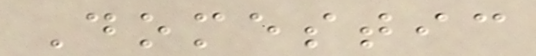Domestic
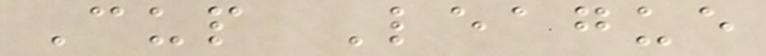Cup League
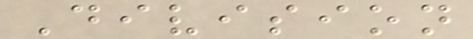Division
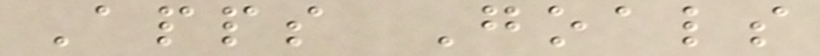Apps Goals
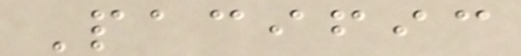Pacific
